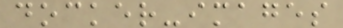docker-images
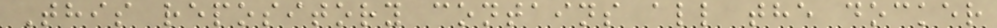This repository contains all the docker
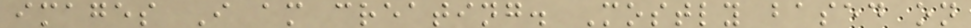images I am creating. Mostly based on
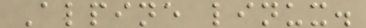Alpine linux.
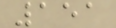151
